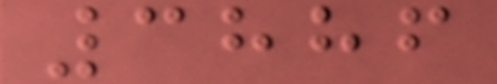3886
